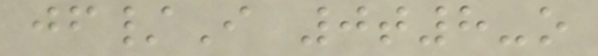jf/I 0t8-o
